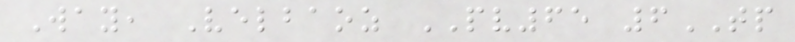Way, Velbaoz PV65 6TP
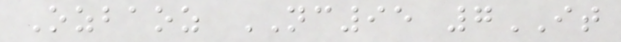Ozbaoz NC95 7IT
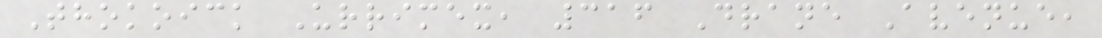Thokoick Urrimex, 316 Drane Avenue,
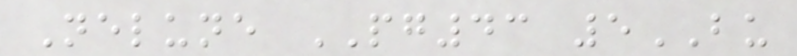Nelune PG43 5BU
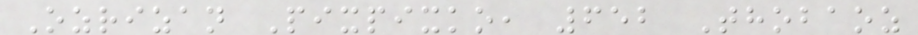Ozrizan Pixpixko, 652 Thobaoz
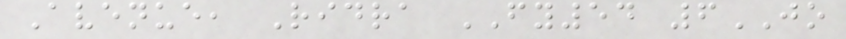Avenue, Ridra FY54 6JO
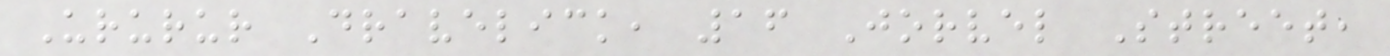Ururur Dravelick, 16 Jorvel Street,
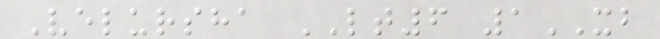Velursha LT6 1XB
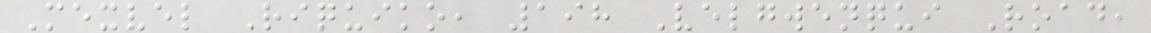Mexvel Riquiko, 198 Velgwenqui Road,
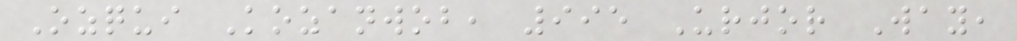Ozqui Kozanwob, 995 Urjor Way,
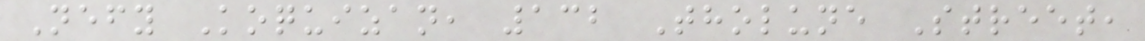Nefy Koquizan, 132 Tholune Street,
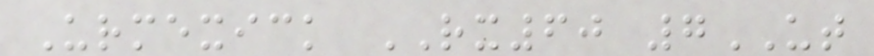Urmexick RX60 7UT
